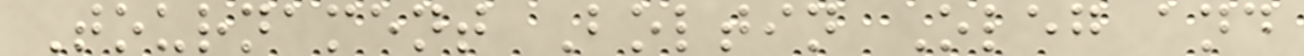Tournament Boltin Oleg and
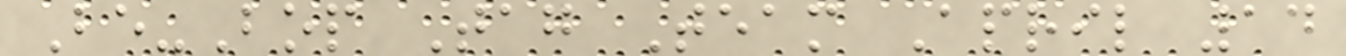Be-Bop Tag Team April 14
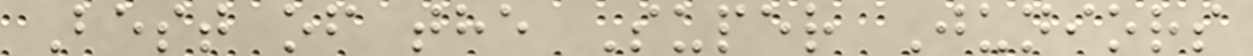Best of the Super Juniors
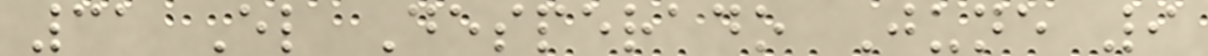31 El Desperado June 9
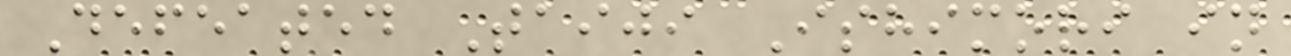Defeated Taiji Ishimori in
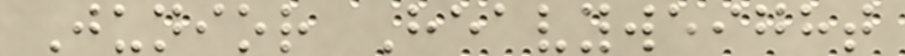Junior Heavyweight
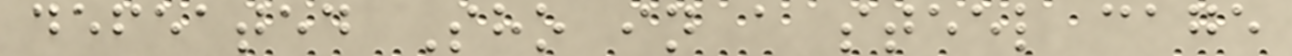defeated Sho in a steel cage
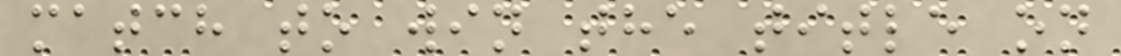match to win the title on
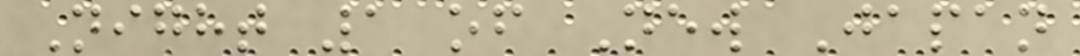Night 1 of New Japan
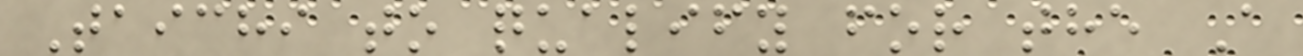Taichi to qualify for the A
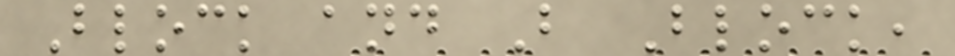Block and B Block,
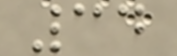34
